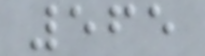565
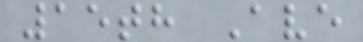15th Ave
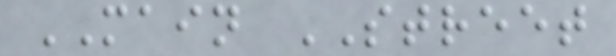MAIN STREET
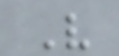V
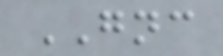GNC
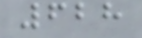628
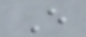E
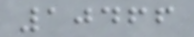10466
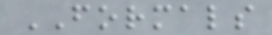FORMALS
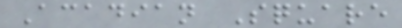Acadian Square
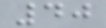40
